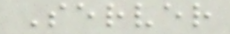Server
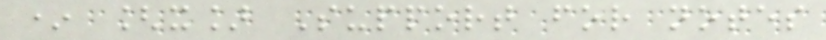* [x] Support for notes
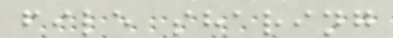file sharing
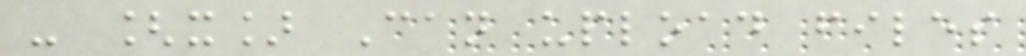- [x] Can upload files
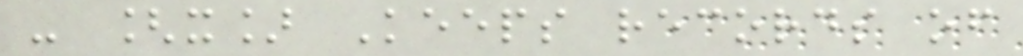- [x] Keeps records of
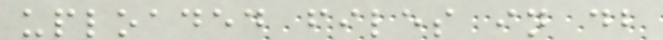uploaded files in db
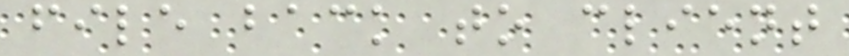file back to client
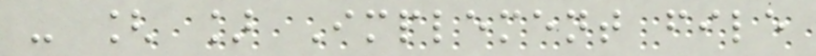- [ ] Implement file
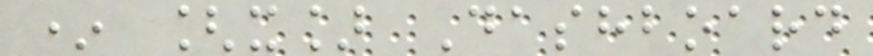* [x] Dashboard
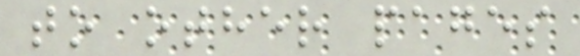to other pages
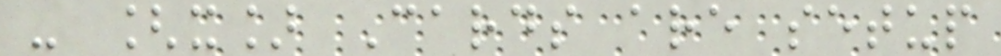- [x] Cards are setup
